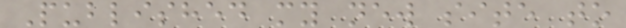Published my new site to
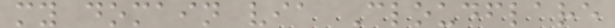my domain via Cloudflare
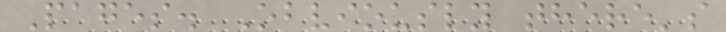Pages. Obviously there's
